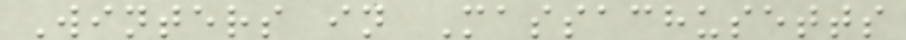Winters in Massachusetts
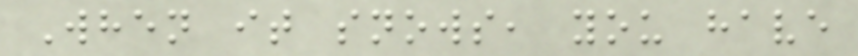When it snows, you have
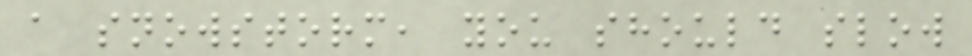a snowstorm, you should slow
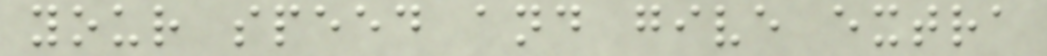your speed and give extra
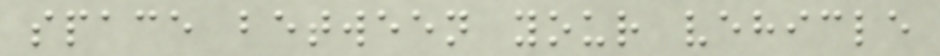space between your vehicle
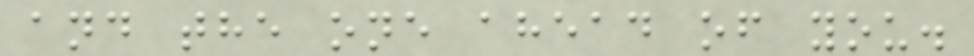and the one ahead of you.
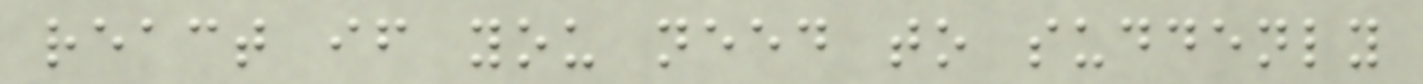react if you need to suddenly
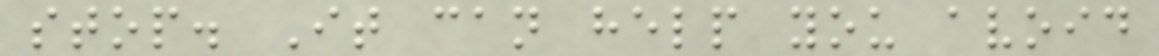stop. It can help you avoid
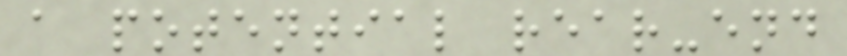a potential rear-end
